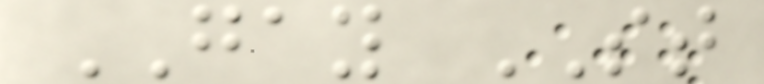GAY ST
